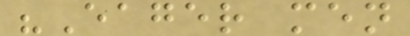"Eager men
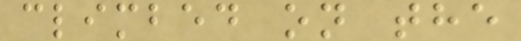climbed on the
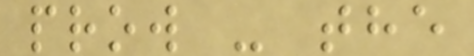prow - the
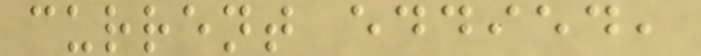current eddied,
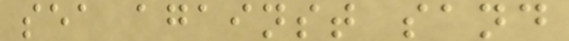sea against sand
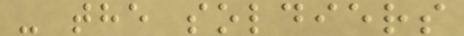- the soldiers
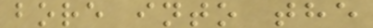bore into the
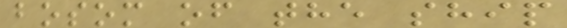bosom of the ship
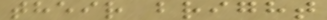their bright
